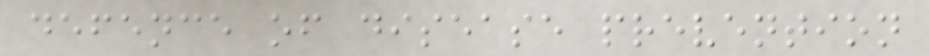defence of disease prevention
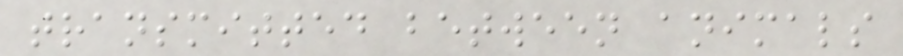transmitted between animals
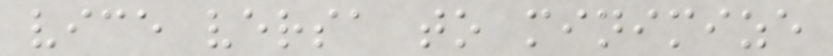vice versa to minimize
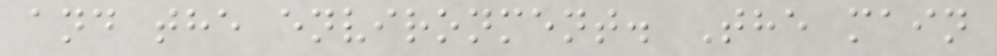and the environment. The main
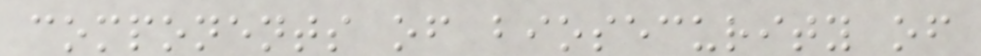components of biosecurity of
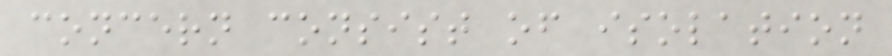concern consist of isolation
